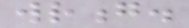wrong.
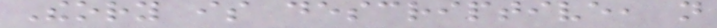Theory is descriptive, not
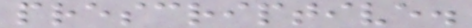prescriptive.
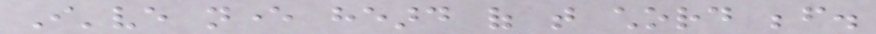I've never heard of that chord before.
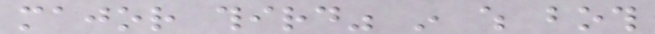major third" in which both
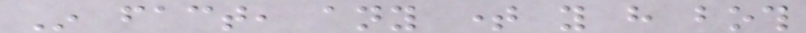In fact, any time you have both
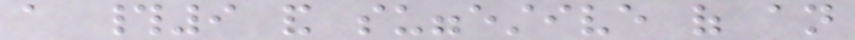a #9 and suggestive of an
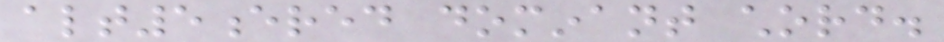alt5ered dominant chord.
